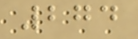274
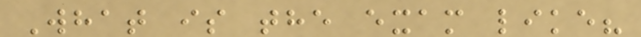What is the exam like?
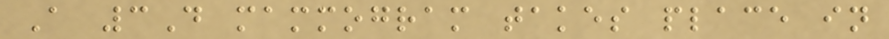A 3D mammogram takes place in
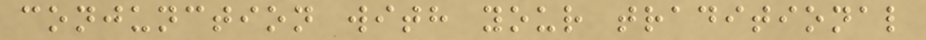conjunction with your traditional
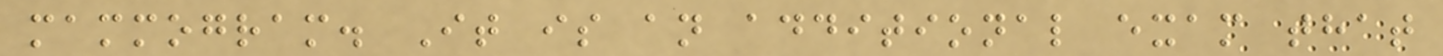mammogram. It is an additional exam that
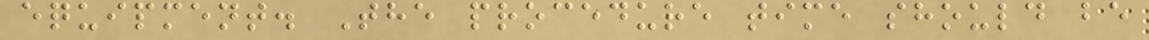equipment. The procedure time should be
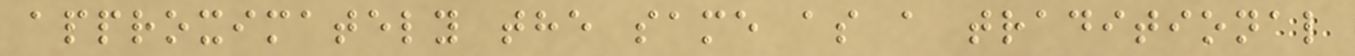approximately the same as a traditional
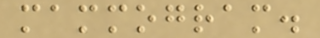mammogram.
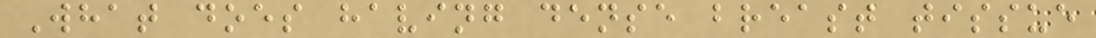What does having dense breast tissue
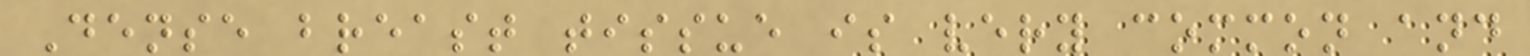Dense breast tissue is very common and
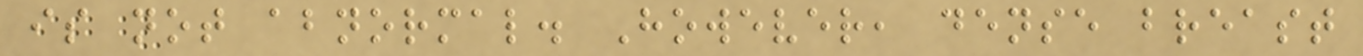is not abnormal. However, dense breast
